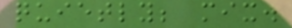quietly; mix.
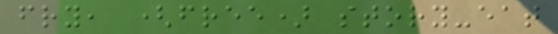fry, (free) story-eat
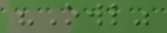"Owl"
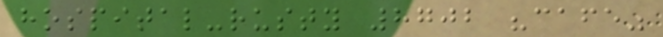hospital-rusty 8702 "cafe"
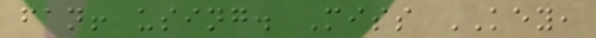fan! using. Miss KEY,
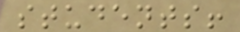students!
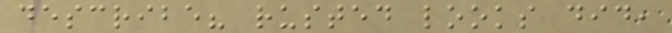describe? rusted looks did,
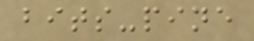bits-pine
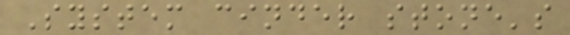System cinder stone's
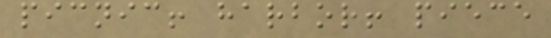picnic! harbor! piece
